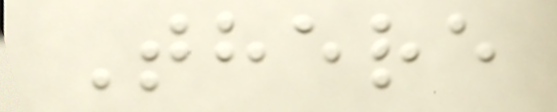There
